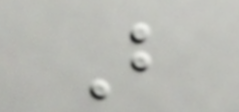B
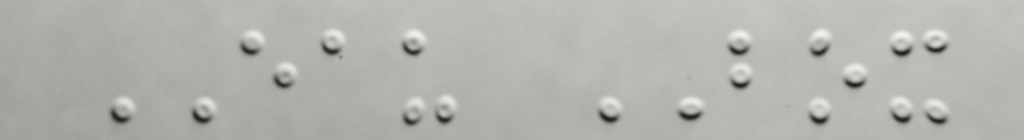EAU BOX
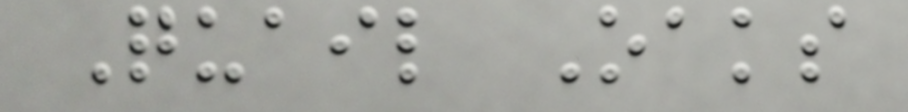Quail Oaks
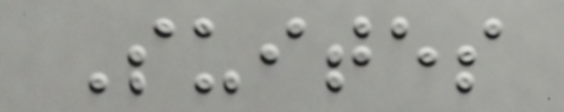Suites
